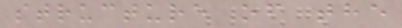structure of the
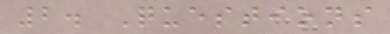2. Questions
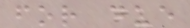for due
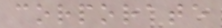corporate
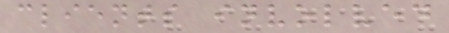clients involved
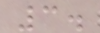3.
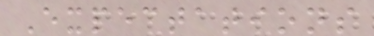Expectations
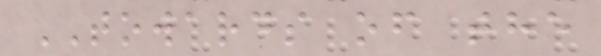TOWARDS of the
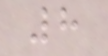8
